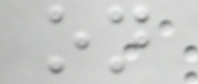on
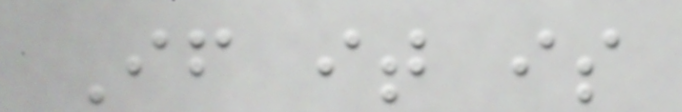If it is
